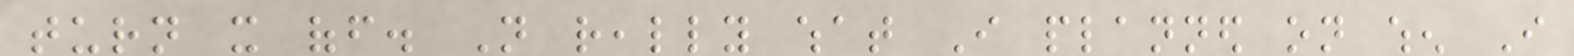turn it off. Not really what I planned on when I
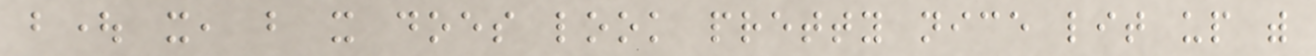bought it, but it does look pretty nice lit up with
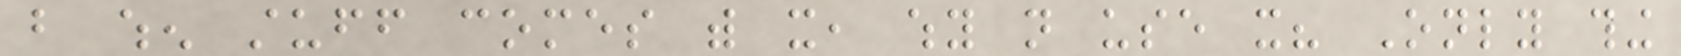but when stuff comes with it, why not use it? Only thing
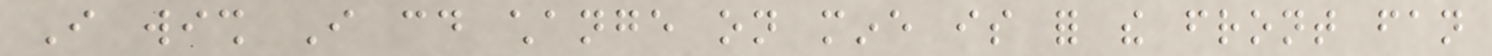I wish I could change on mine is for the front fan
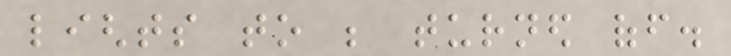lights to be turned off.
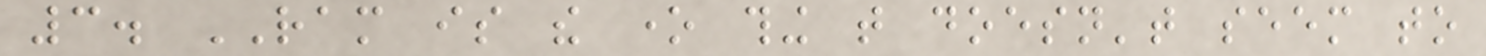3. RAM is the one thing that doesn't seem to
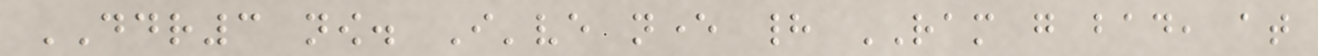DDR3 now. I've never had RAM go bad, at
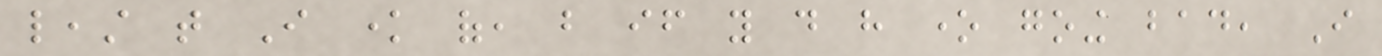least that I know of, but if you do have one going bad, I
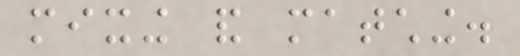mixing and matching.
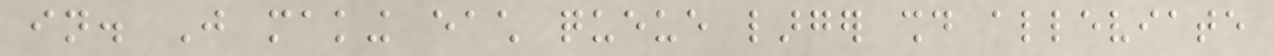in. Just making each queue larger should alleviate
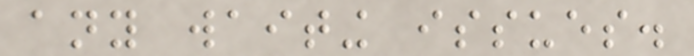any waiting issues.
